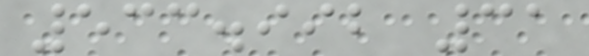533.992 31
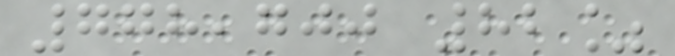778,700 82%
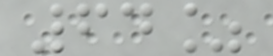64%
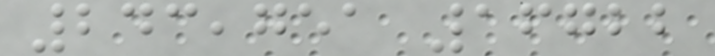243,751 16722
